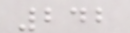242
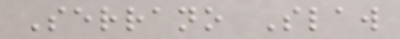Serrano Slaw
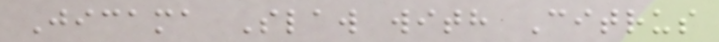Jicama Slaw with Citrus
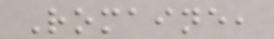Romaine,
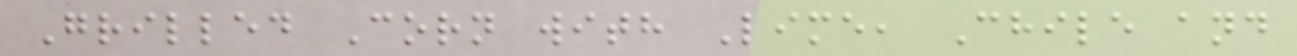Grilled Corn with Lime, Chile and
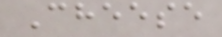Cheese
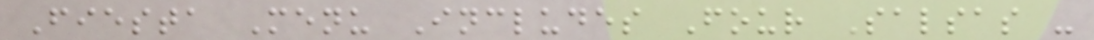Fiesta Menu Includes Four Salsas -
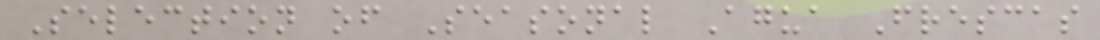Selection of Seasonal Agua Frescas
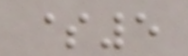$5
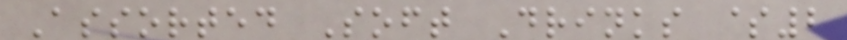Assorted Soft Drinks $2
